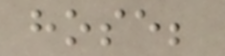hose;
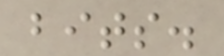bits.
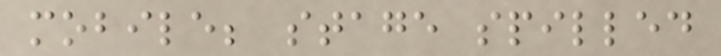mobile; stage spilled
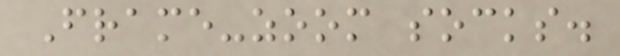Frame-zoom socks.
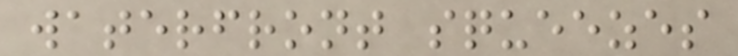waterfront squeezes
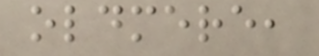oldmere,
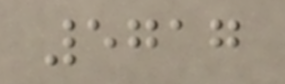5717
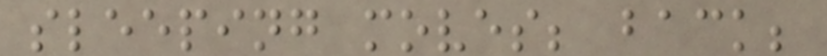sleeping moves; back;
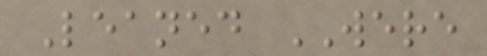Leaned WERE
